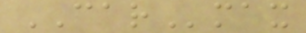CARmax
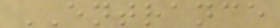ENTRANCE
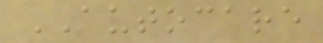AUTOCARE
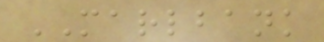MARLBANK
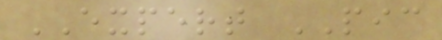EXPERT PIC
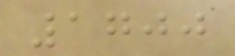1700
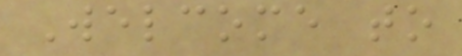Welcome to
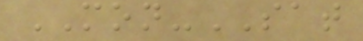MON-SAT
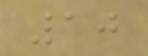10
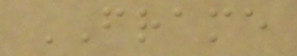FRAME
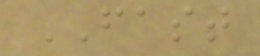FAST
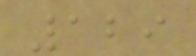129
